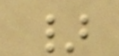}
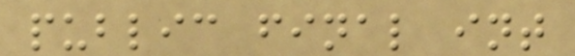public final int
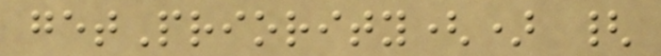getPriority() {
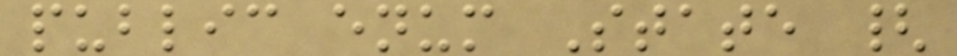public enum State {
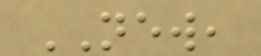NEW,
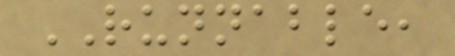RUNNABLE,
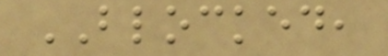BLOCKED,
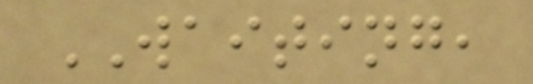WAITING,
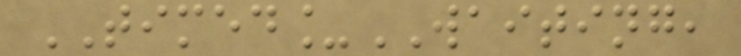TIMED_WAITING,
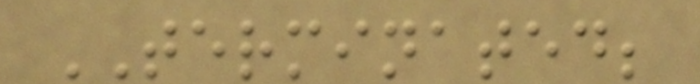TERMINATED;
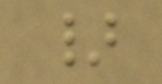}
